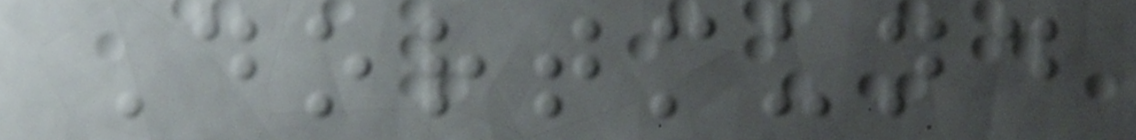Dortmund
